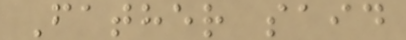Father said
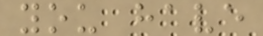you have
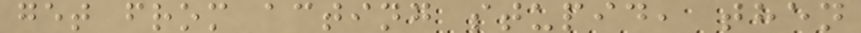get from acting stupid, then
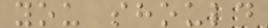you should
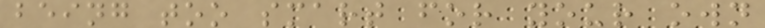being too smart for your own
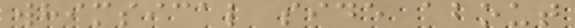whimsical side about
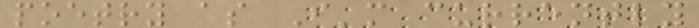poetry as I'm currently
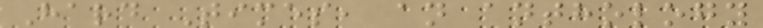Hard Times, an anthology
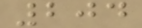204
